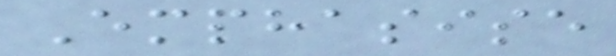Emphasise
